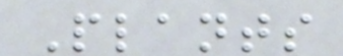Plants
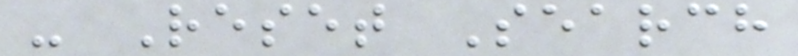- Reset Search
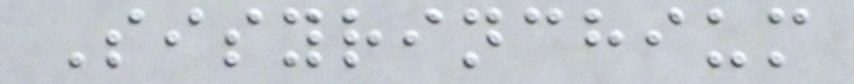Sisyrinchium
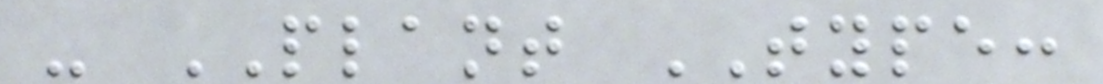- PLANT TYPE:
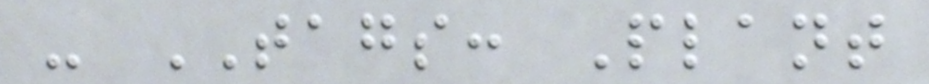- TAGS: Plant
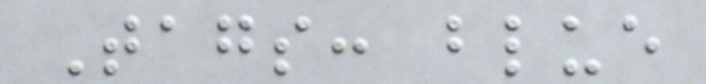Tags: blue
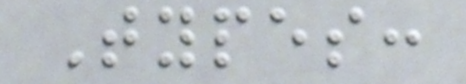Types:
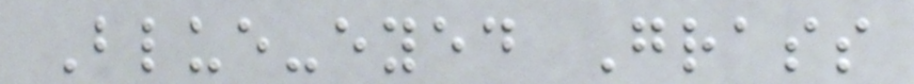Blue-eyed Grass
